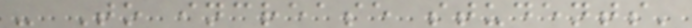- To increase students'
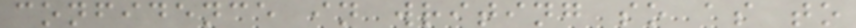confidence in writing so as to
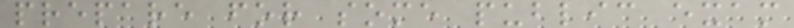prepare for some public exam
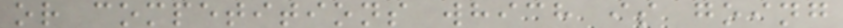or competitions which is going
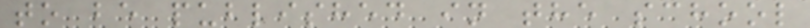to be published in the school
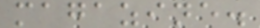magazine.
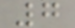7
